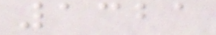1321
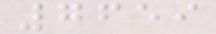7659
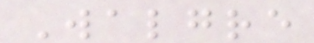Walgre
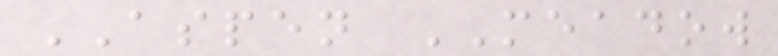ASPEN MEADOW
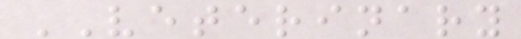VETERINARY
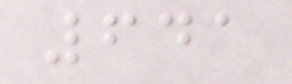641
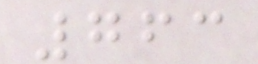763
